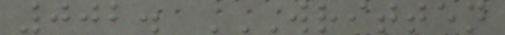002. WRITTEN
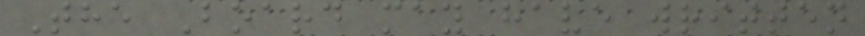The Board may have written
